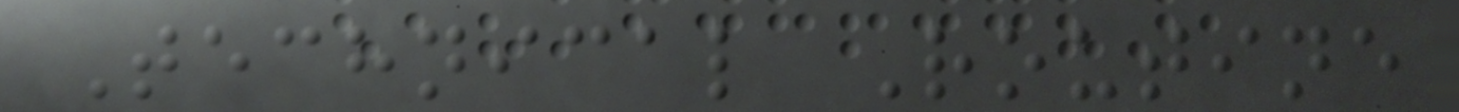Technical Routine
